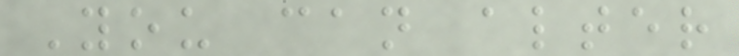You can alter
